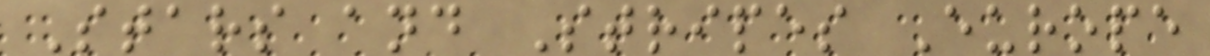Stars and Stripes Europe
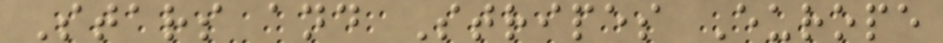Stars and Stripes Europe
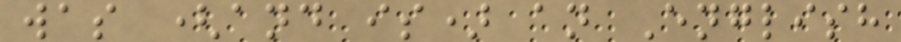was (and is) an English
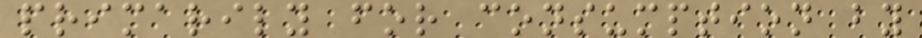primarily for consumption by
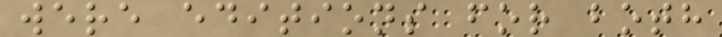were editions for both
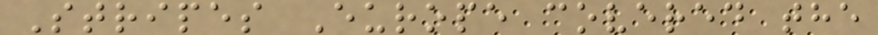Stripes Europe covered the
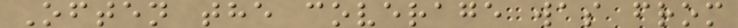Often the coverage was from
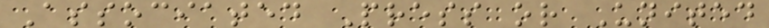Associated Press or United
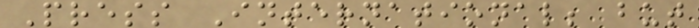Press International; but
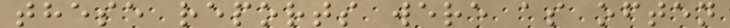these reports were as often
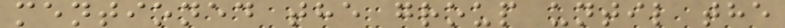mentioned the group until the
